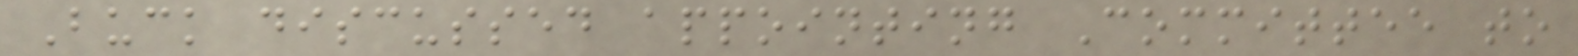Buck discussed appointing Committee to
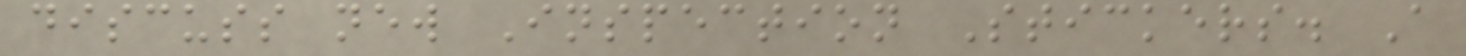discuss new Inspection Stickers. A
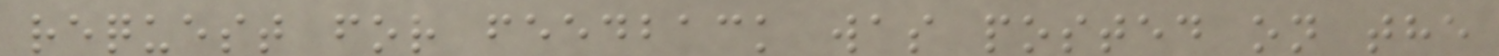request for feedback was posted on the
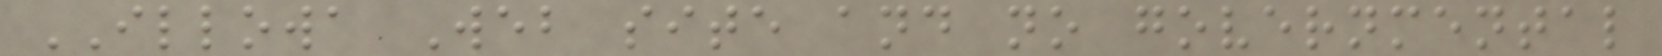ILLOWA Web site and no governmental
